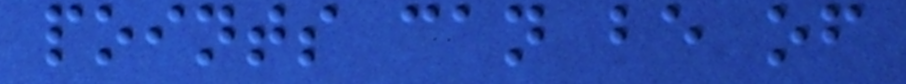points can be of
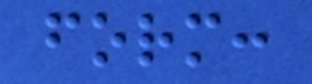form:
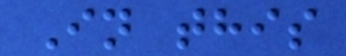In this
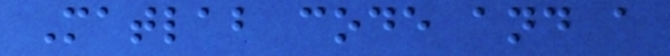Matlab code and a
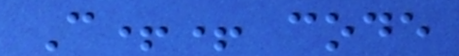C++ code
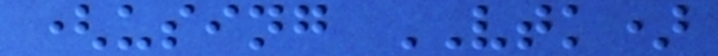(using VTK)
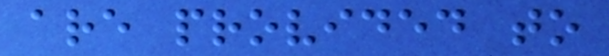are provided to
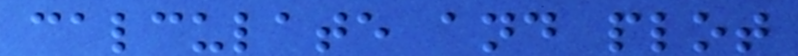calculate and plot
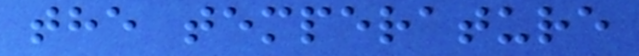the temperature
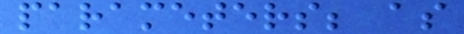parameters; as
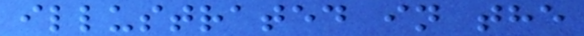illustrated in the
